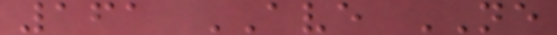161 AVE NE
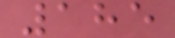185
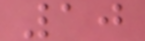10
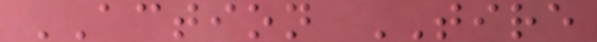ACTION TIRE
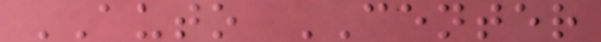AUTO CENTER
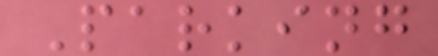Parking
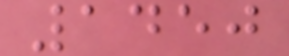1450
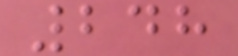248
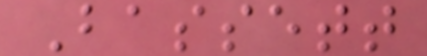Bassett
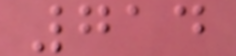714
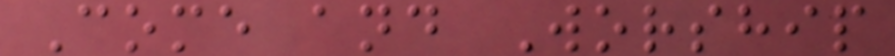Come and Worship
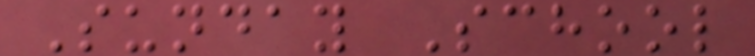Sunday School
